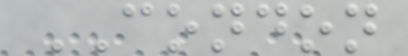CONDON
